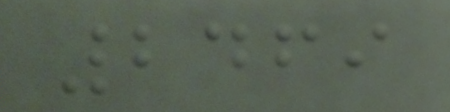2469
